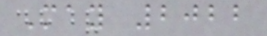May 2022
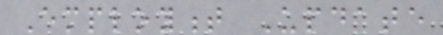Employment Update
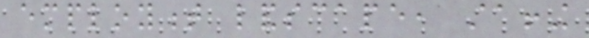employment landscape, staffing
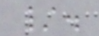/.
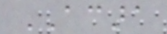ACARA
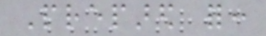Prepared for:
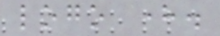logo here.
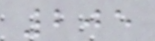205
